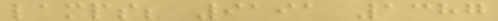lamps; 9191 1387
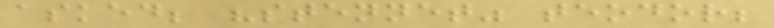asked; "stennet" teodor;
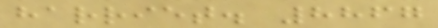harriet. 8867
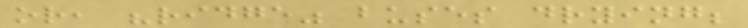or, "ridge" buses drying;
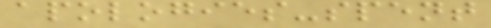apologies-spent
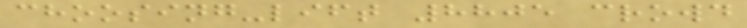choosing-lift 8805 crowd
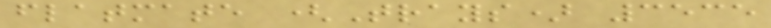flatmate (Trays) 3535
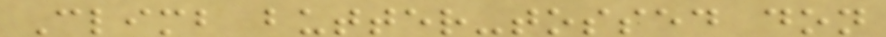Climb butter-tossed don
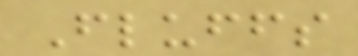Fluffs
